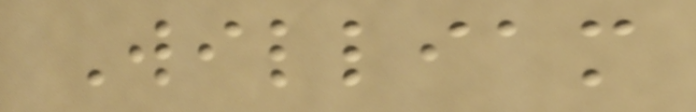William
